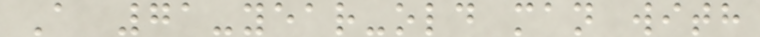A 71-year-old man with
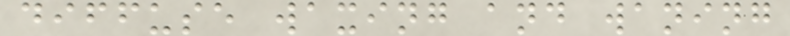diffuse waxing and waning
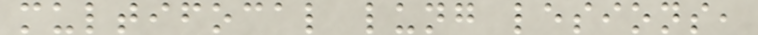multifocal lung lesions,
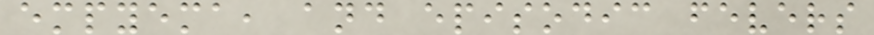empyema, and episodic fevers
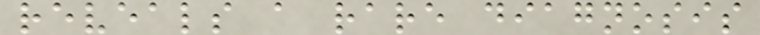reveals a rare diagnosis
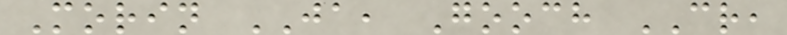Morin JA, Gooch CR,
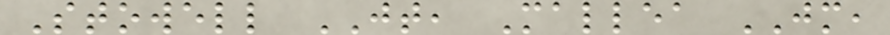Stowell JT, Mallea JM,
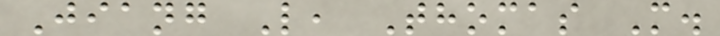Jiang L, Thomas M.
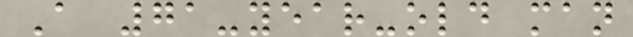A 71-year-old man
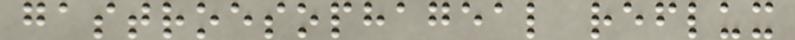gastroesophageal reflux
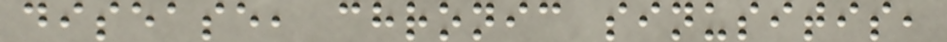disease, chronic sinusitis,
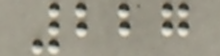227
